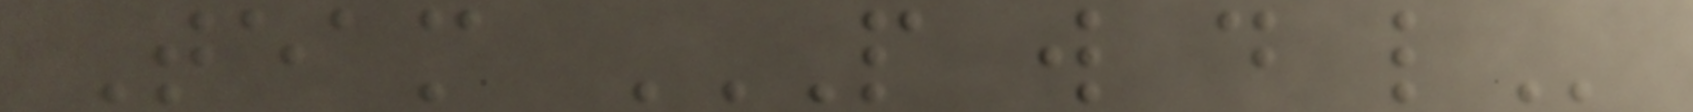Team P W D L
